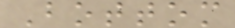Bottom
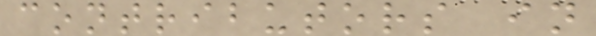contributors in
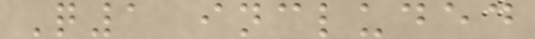Q1 included
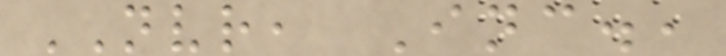NVR, Inc.,
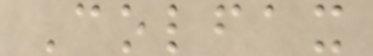Colfax
